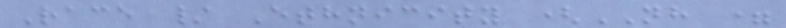Race / Ethnicity (NH =
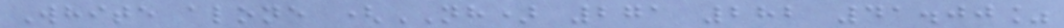White alone (NH) 271 282 41.00%
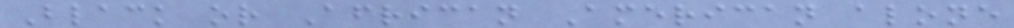Black or African American alone
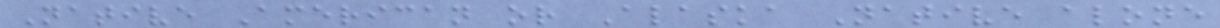Native American or Alaska Native alone
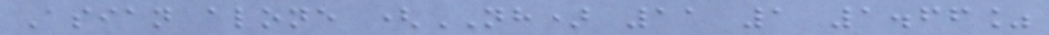Asian alone (NH) 11 1 1.66%
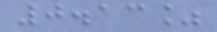0.13%
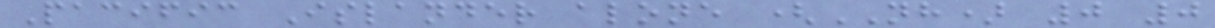Pacific Islander alone (NH) 0 0
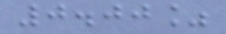0.00%
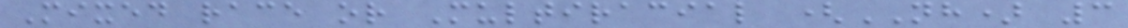Mixed race or Multiracial (NH) 3
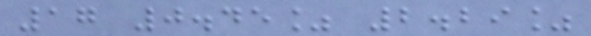17 0.45% 2.29%
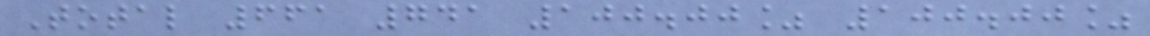Total 661 741 100.00% 100.00%
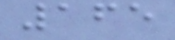165
